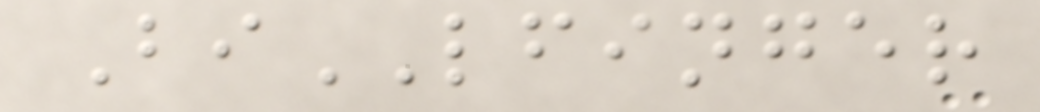BiLFINGER
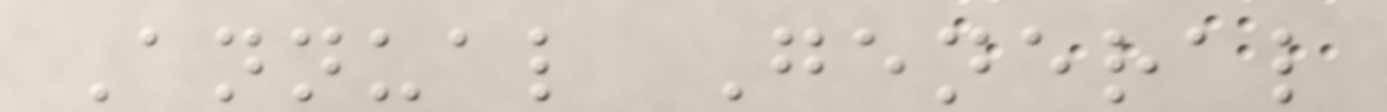Annual General
